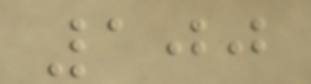100
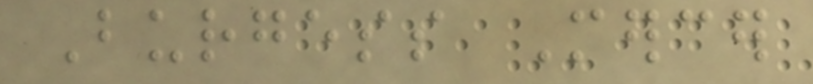Burgess Mercer
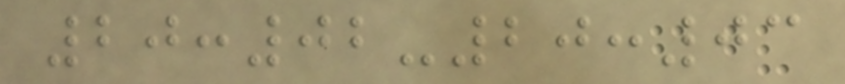20:02-20:03
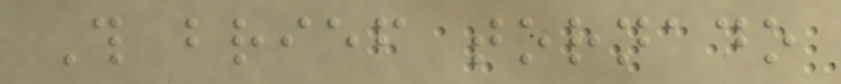This brief tornado
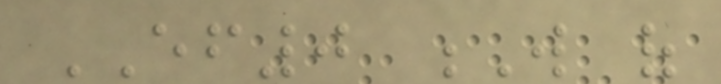EF0 W of
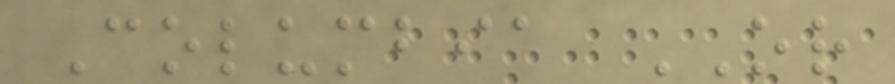Columbia OR
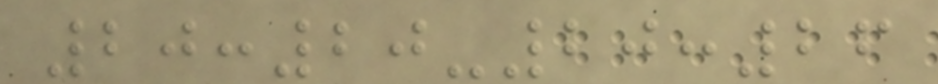20:20-20:26
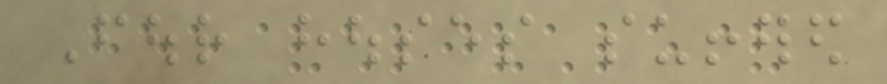Four houses suffered
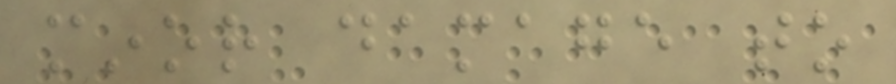minor damage to
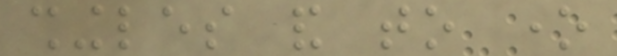shingles and to one
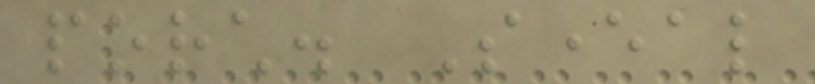porch. Several
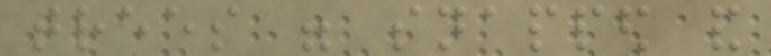trees were snapped and
